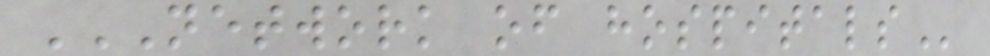NETWORK OF HOSPITALS
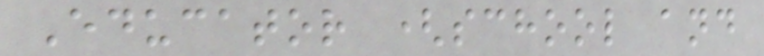Educator (school and
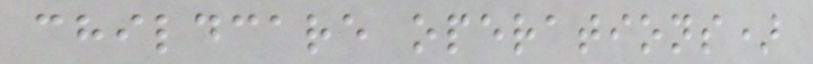childcare operations)
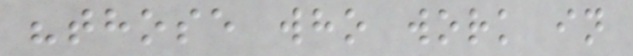"those who work in
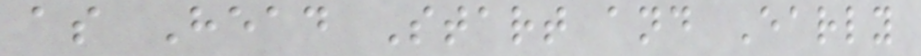as Head Start and Early
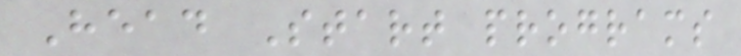Head Start programs
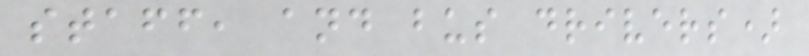staff, and bus drivers)
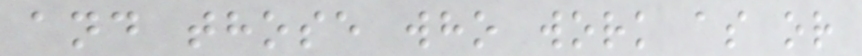and those who work as or
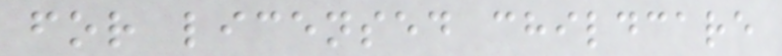for licensed childcare
